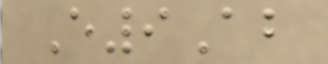E9Ab
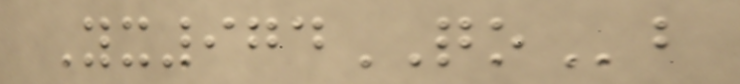Yx974QOb
